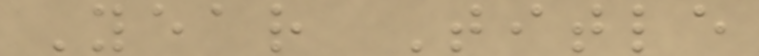Year Title
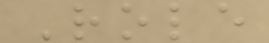Role
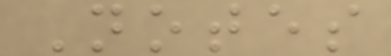Notes
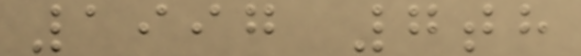1997 7th
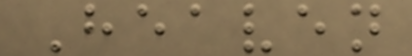Heaven
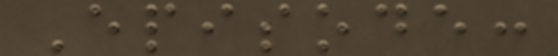Episode:
